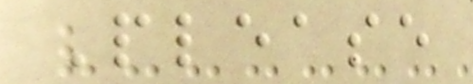Please
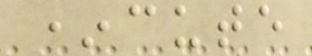*cute
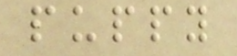puppy
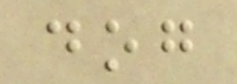dog
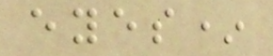eyes*
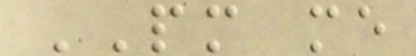PM me
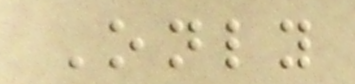Only
